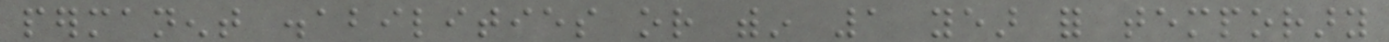permanent disabilities or within 1 year for temporary
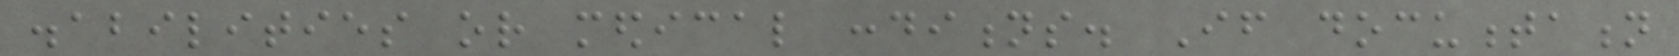disabilities or medical conditions. If documentation
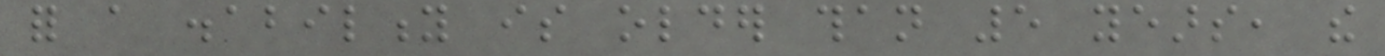for a disability is older than 5 years, the
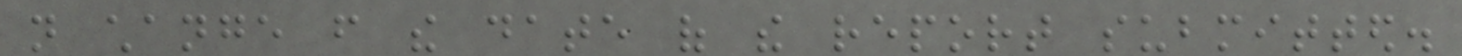not change from the date of the report submitted.
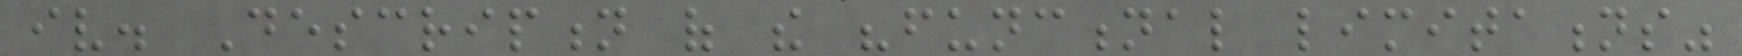iv. Description of the "functional limitations"
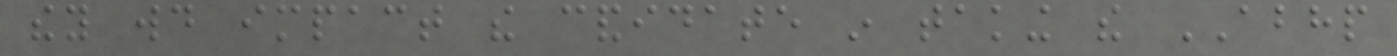they would impact the candidate in taking the ABHP
